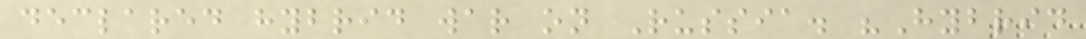declared hybrid war on Russia. "Hybrid
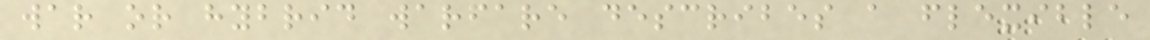war or hybrid warfare describes a flexible
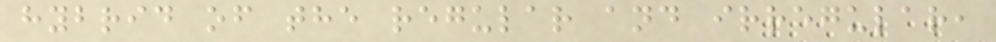hybrid of the regular and irregular,
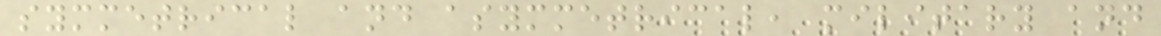symmetrical and asymmetrical, military and
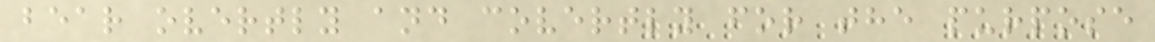bear overtly and covertly for the purpose
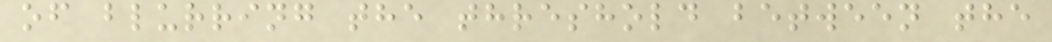of blurring the threshold between the
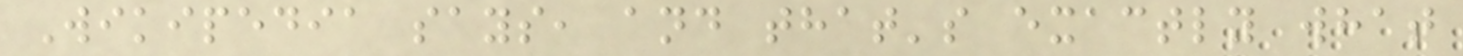Wikipedia says, and that's exactly what
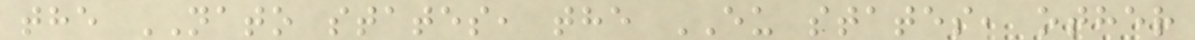the NATO states, the EU states, other
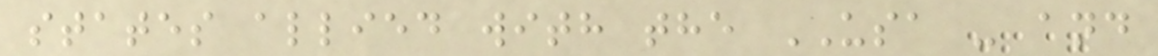states allied with the USA - and
